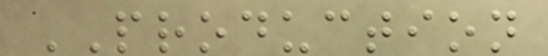PRODUCTION
